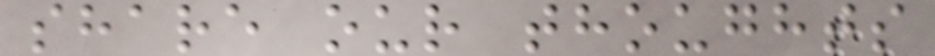share our thoughts
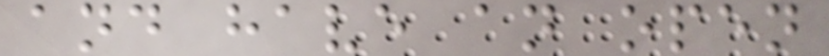and have an open
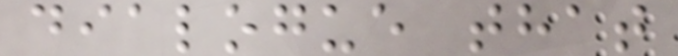dialogue that
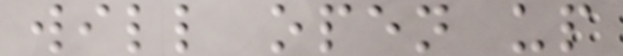will open up
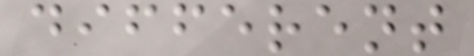different
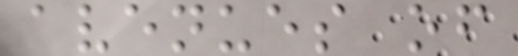avenues of
